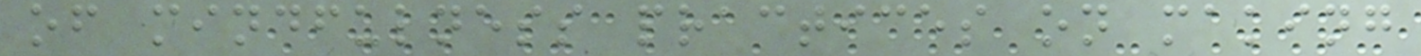of mindfulness practices on making
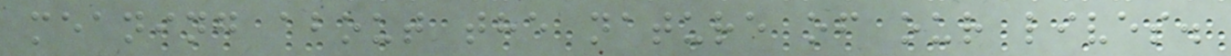meaning about the nature of our lives.
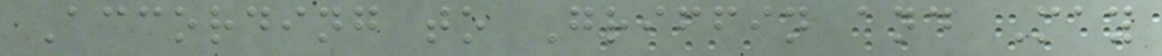According to Griffin and May
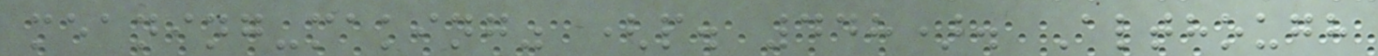meaning-making" (p. 448). Although
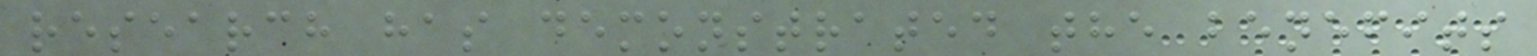research has demonstrated the benefits
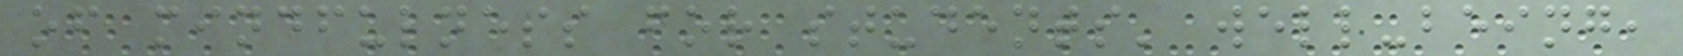of mindfulness for students' well-being,
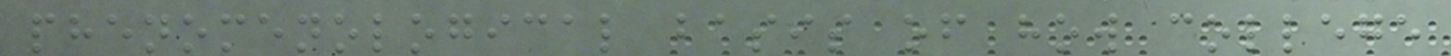phenomenological basis of how college
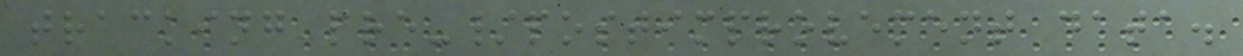tracking pre-/postimprovement data.
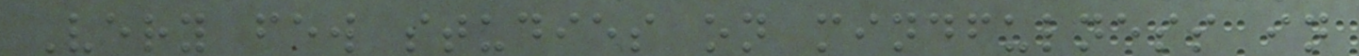Very few studies on mindfulness in
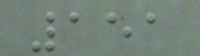151
